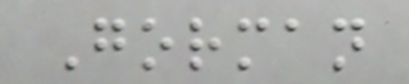Gorman
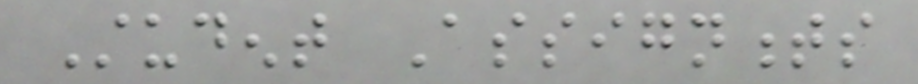Student Assignments
